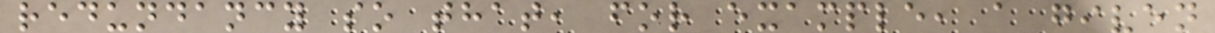redundancy so that, for example, a given
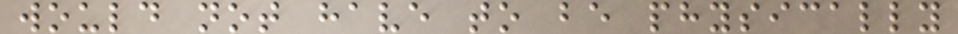would not have to be physically
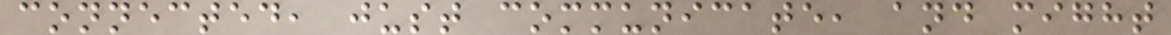connected, just communicate, and might
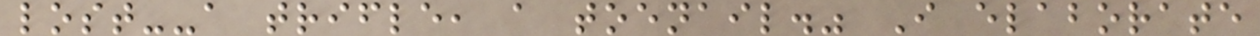lost--a trifle, a toenail." I elaborate
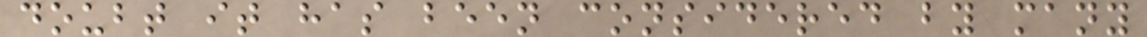doubt it has been considered by many
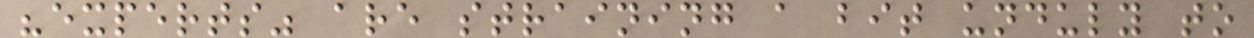"experts" are straining a bit unduly to
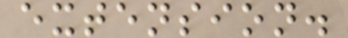extension.
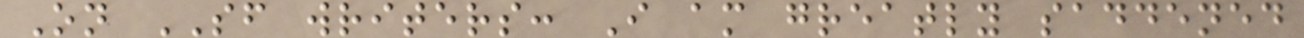On SF writers: I am greatly saddened
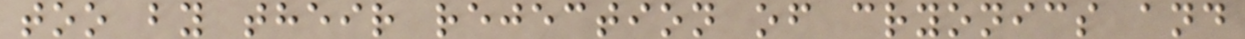too by their rejection of cryonics and
